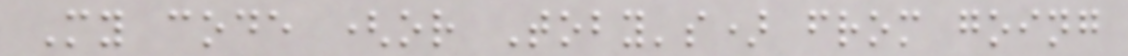My code (or Toby's) from going
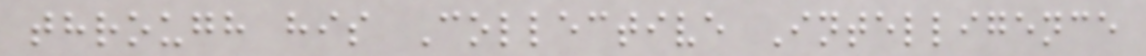through his Collective Intelligence
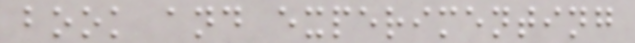book and experimenting
